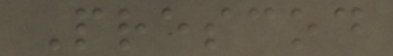Prescod
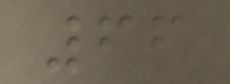66
